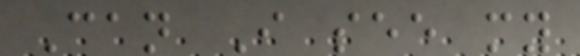Can I see my
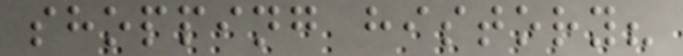shopping history?
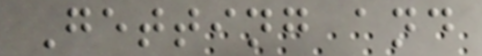Getting and
